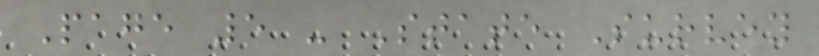Page 5 - State Survey
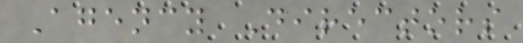Agency Directors
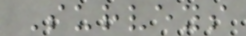Surveys
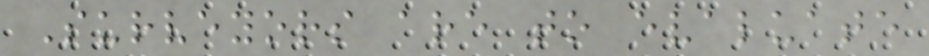Surveyors are to evaluate
